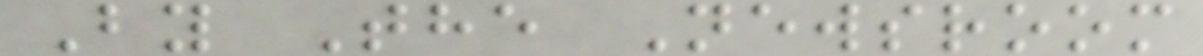By The Newsroom
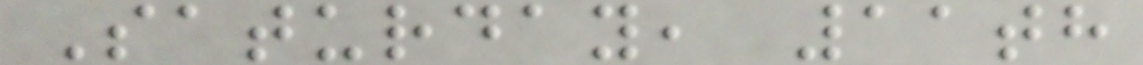Saturday, 11th
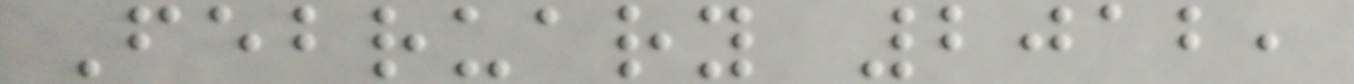February 2012,
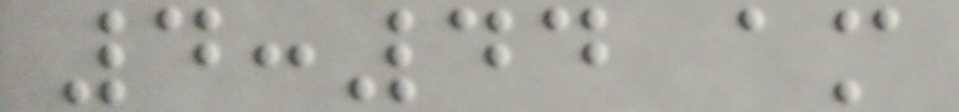4:44 am
